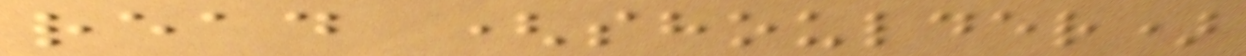read (shoulder)
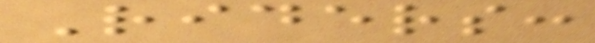Riders:
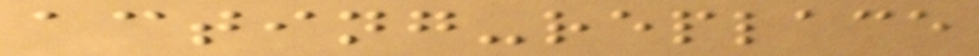acting-replace
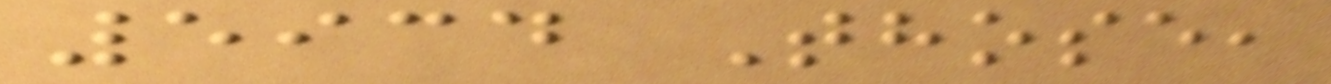5934 Those,
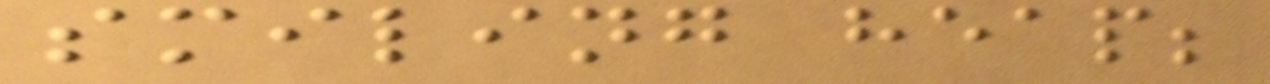smiling heap;
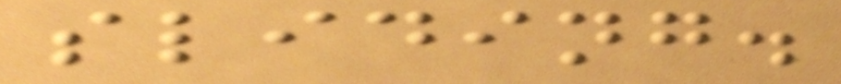sliding.
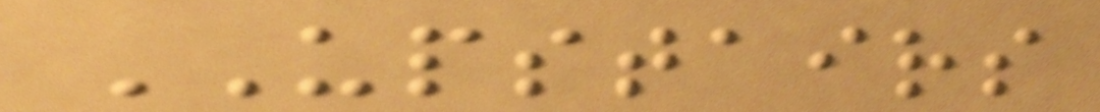UPSTAIRS
